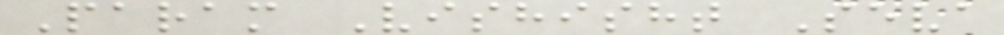Param Vishisht Seva
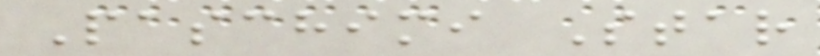Paschimi Star
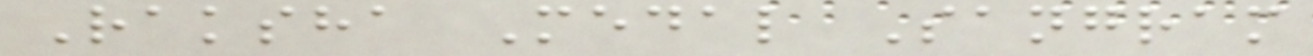Raksha Medal Sangram
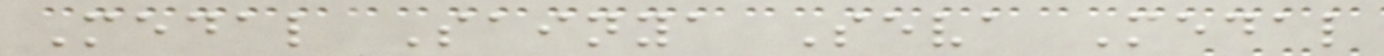Medal Sainya Seva Medal
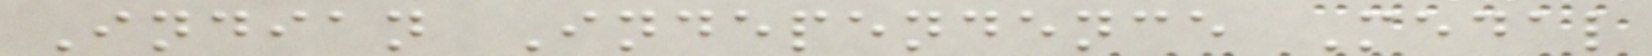Indian Independence Medal
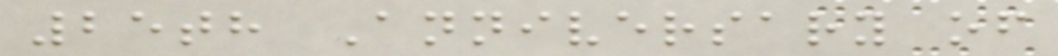25th Anniversary of
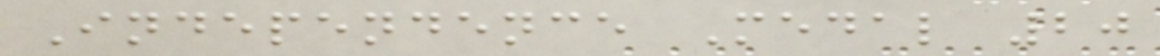Independence Medal 20
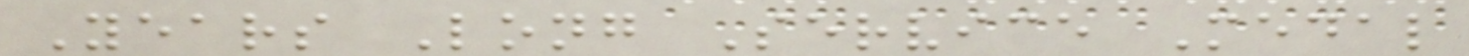Years Long Service Medal
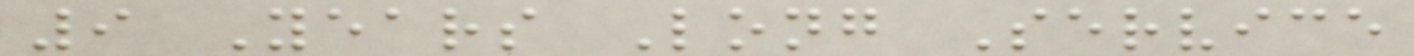9 Years Long Service
